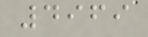4969
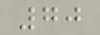70
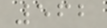562
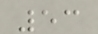53
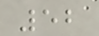52
